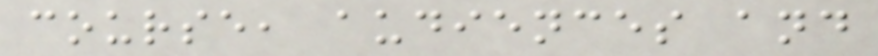course, audiences and
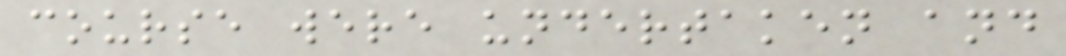course were undertaken and
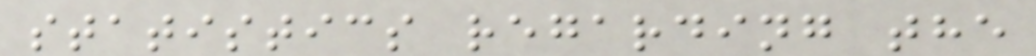statistics regarding the
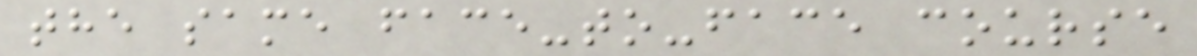the same face-to-face course
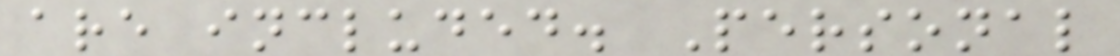are included. Personal
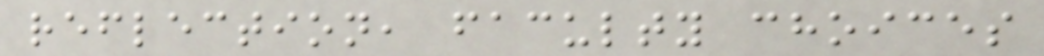reflection, faculty choices
